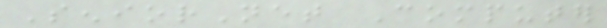SeniorNet Computer
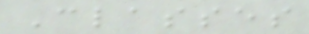Classes
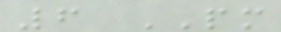6 PM
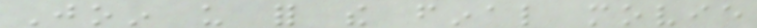Join us for the final movie
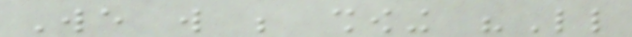We will be showing "Little
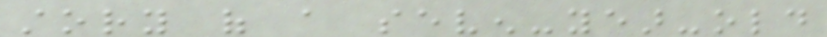story of a seven-year-old
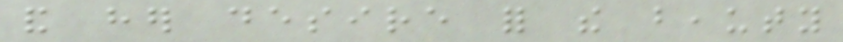and her desire for the beauty
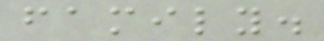family.
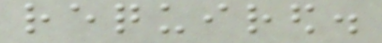required.
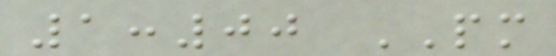1:00 PM
